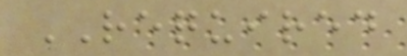REQUIRED
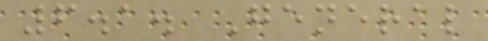6.1. General
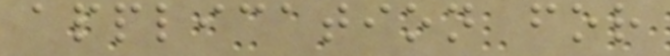application for
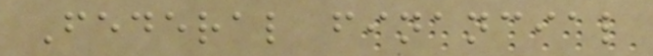Federal financial
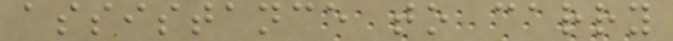assistance to carry
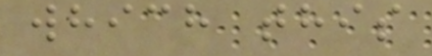which this
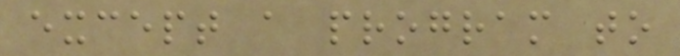except a program to
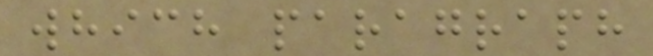which paragraph
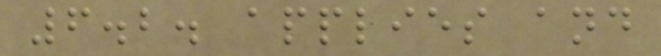6.2. applies and
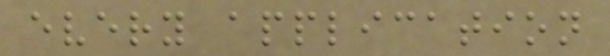every application
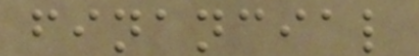financial
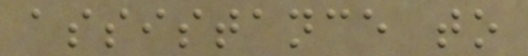assistance to
